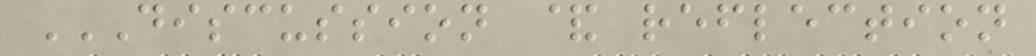DISCUSSION & REFLECTION
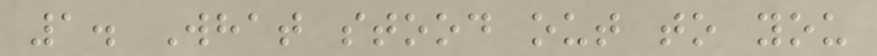1. What stood out to you
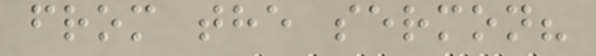from the sermon?
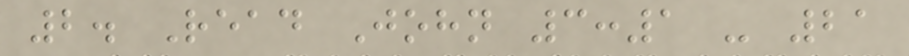2. Read John 3:1 - 21
